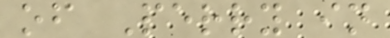of Perry in
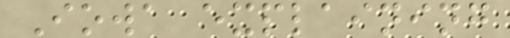Iowa explaining
